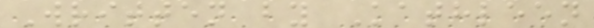Written by Kathleen
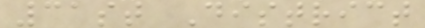31st District
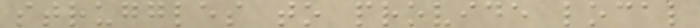struggles to provide local
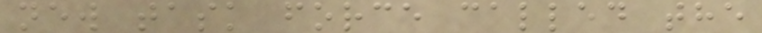new task force called the
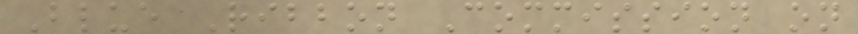Blue Ribbon Commission on
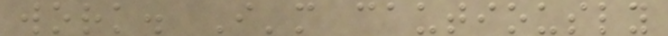work. I'm cautiously
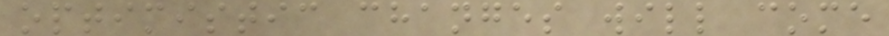optimistic changes will come
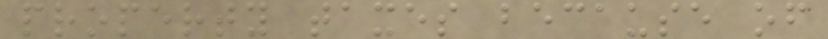property taxes because of
